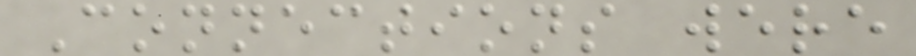Connections were
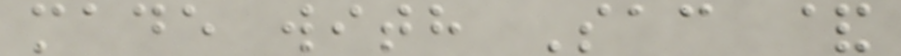made with Sac &
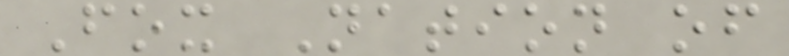Fox Nation of
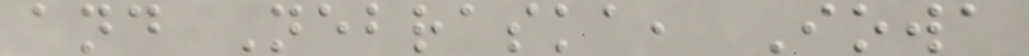and Nebraska, Iowa
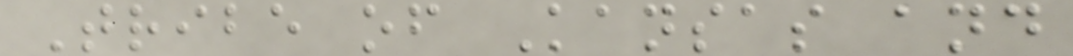Tribe of Kansas and
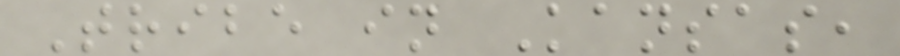Tribe in Kansas,
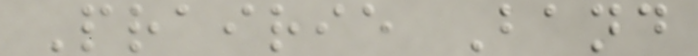Prairie Band
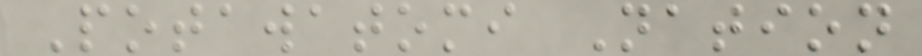Potawatomi Nation
